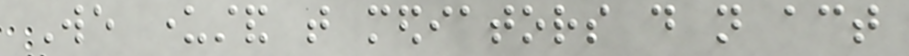We understand that mediators do not act
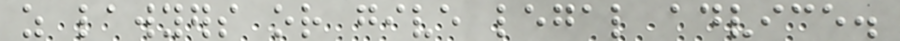as lawyers or give legal advice.
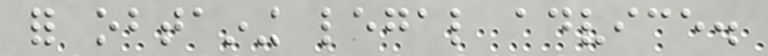for obtaining legal advice.
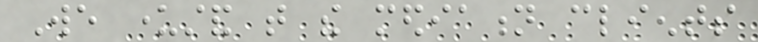We understand that the mediation clients
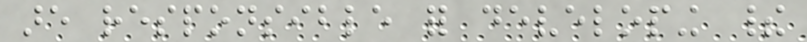are responsible for developing their
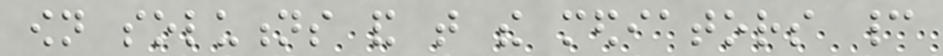own solutions and that the mediators cannot
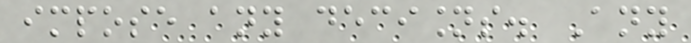impose any decisions. Any
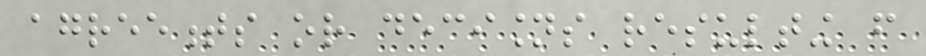agreements or decisions resulting from
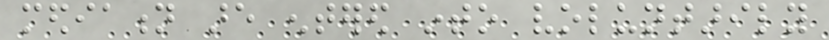mediation are entered into voluntarily
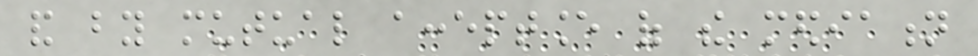and by mutual acceptance of the mediation
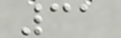31
